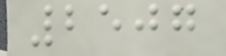2507
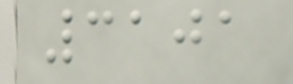3101
